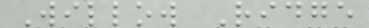Willow Ridge
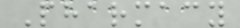Pharmacy
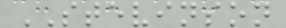STEVINSON
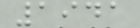1941
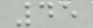45
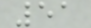51
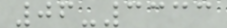06-3333
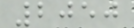2050
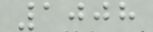1008
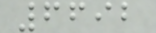6692
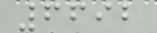6692
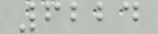6224
